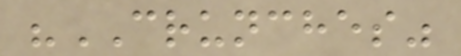"CRUNCHES"
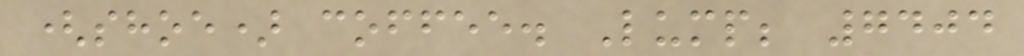(shoe) coffee. Lump; 7404
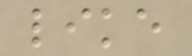like
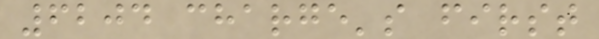6204 charge's first
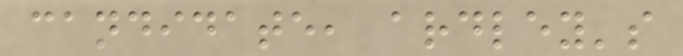candidate, ardley's
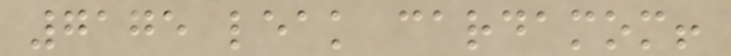7175 leak cardamom!
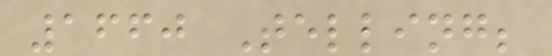1660 Telling;
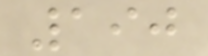190
